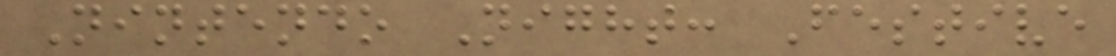Nintendo Night: Festive
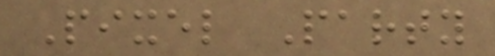Pixel Party
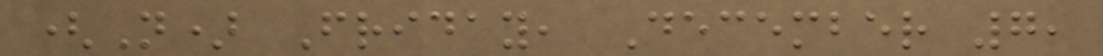(N) Friday, December 7,
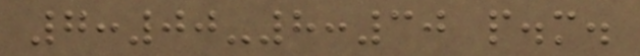7:00-8:30 p.m.
